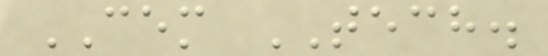CEM TECH.
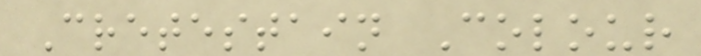Cretestain Colour
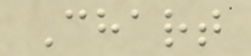Chart
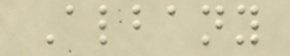Albany
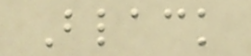Black
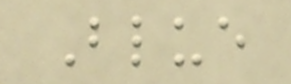Blue
